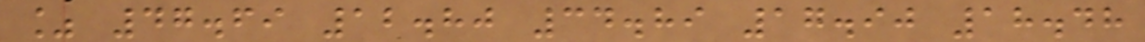% 47.69 12.80 34.89 17.90 18.48
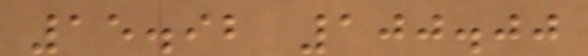15.92 100.00
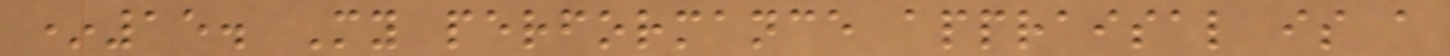*15. My performance appraisal is a
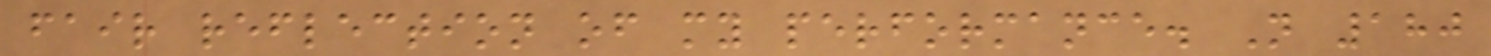fair reflection of my performance. N 180
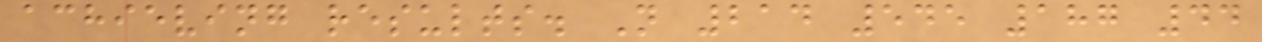achieving results. N 214 545 187 44
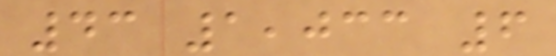43 1,033 6
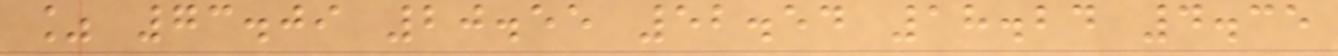% 73.09 20.55 52.54 18.24 4.35
